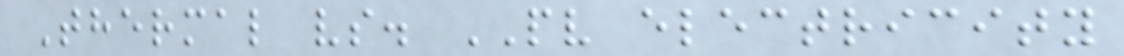Thermal vs. PV electricity
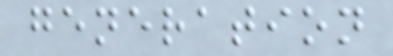generation
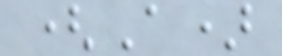(A)
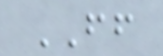FF
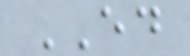ED
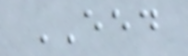EED
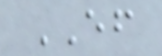EF
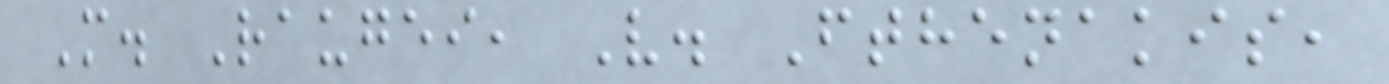M. Raugei, V. Fthenakis,
